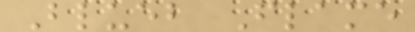Blueb Flame
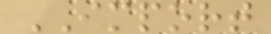IMPORT
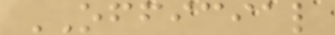OFFICIAL
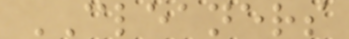CLEANERS
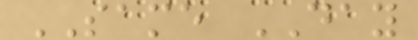SAME DAY
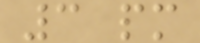3 pm
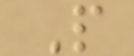P
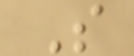S
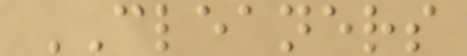CLEANERS
